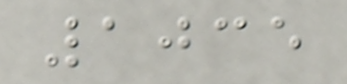1035
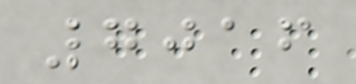7016
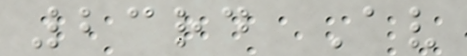23rd Av
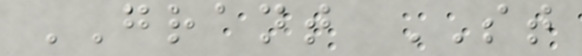GRANT ST
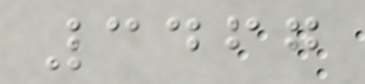3467
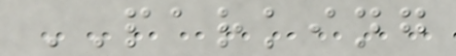PARKING
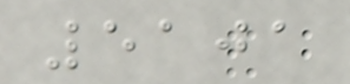5101
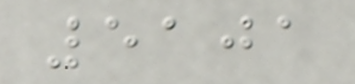5101
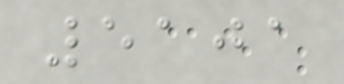5101
